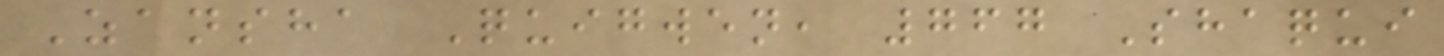Zansha Quigwen, 767 Shaqui
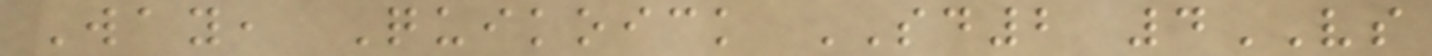Way, Quikoick SD2 4VS
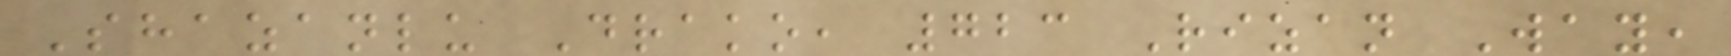Shazanlu Drako, 723 Rizan Way,
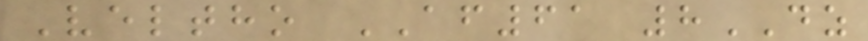Veltho AF61 8DZ
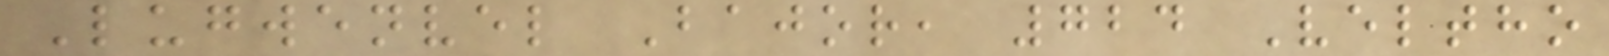Lugwenvel Bajor, 724 Veltho
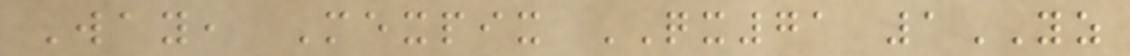Way, Mexpix QX71 1YZ
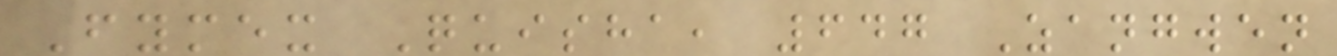Fymex Quisha, 647 Zangwen
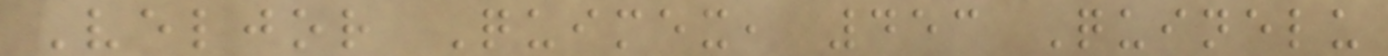Veljor Quimex, 453 Quinelu
